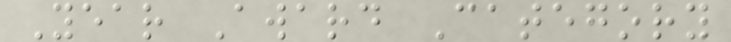Year Award Category
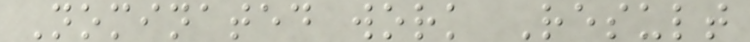Nominated work Result
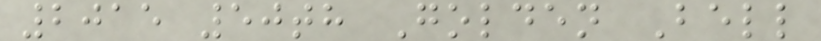2015 50th Golden Bell
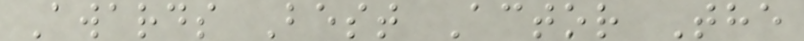Awards Best Actor The
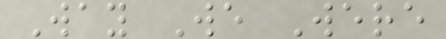Way We Were
